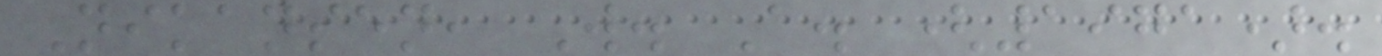Nikansen, W. A. (1971).
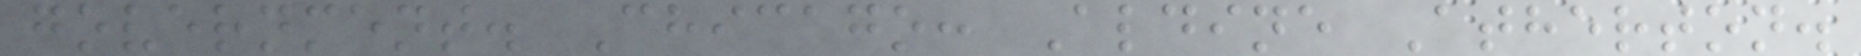government. Chicago: Aldine Atherton.
